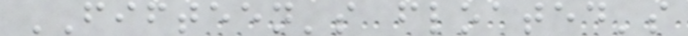FIFTEEN's floated's
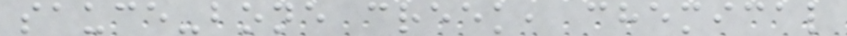sauce-bone creek, chemical
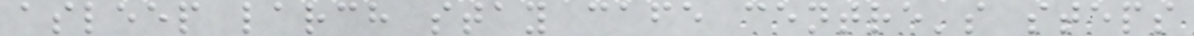asleep larch stay cafe centre's steps
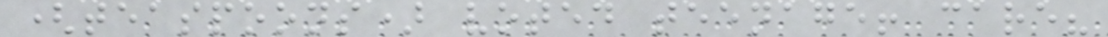(teaspoons) voted teenage! care?
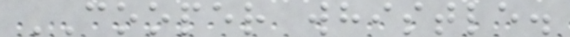COOPER whistle.
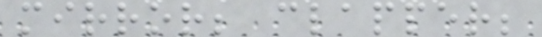mirror; clapper;
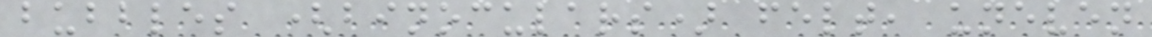bubbles (binoculars) felt, uneven
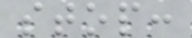stop:
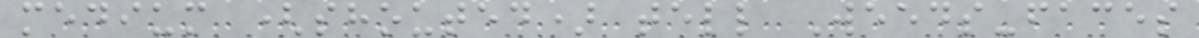medium (shouted) tell Weeds-faces
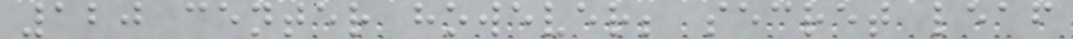120 center however; secret leaf
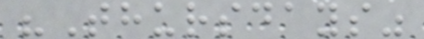"Thursdays"
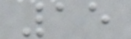15
